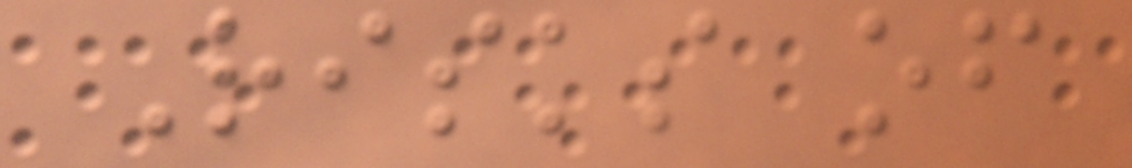Risks of
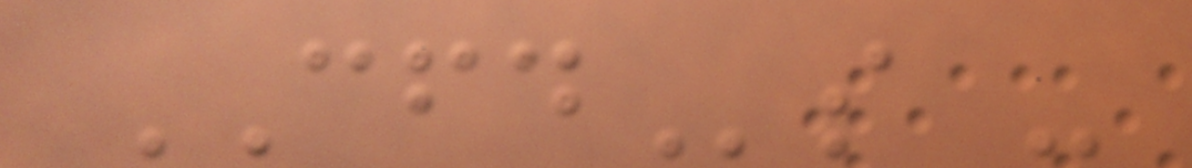CFDs -
